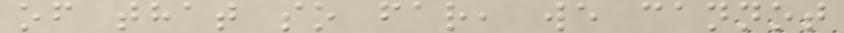of that so far, we cannot
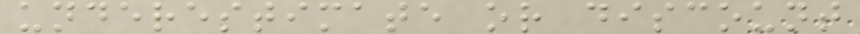underestimate or discount
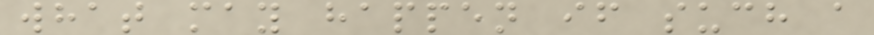what may happen if such a
